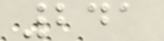241
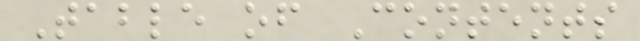Table of Contents
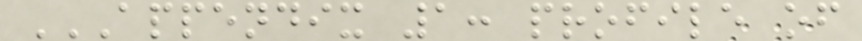APPENDIX 1: PROFILE OF
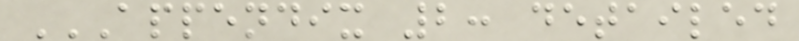APPENDIX 2: DETAILED
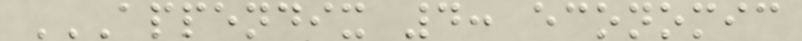APPENDIX 4: ECONOMIC
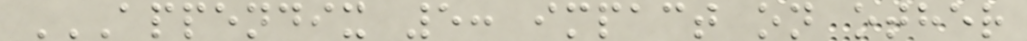APPENDIX 5: IMPACT ON OTHER
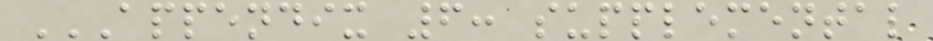APPENDIX 6: SUPPLEMENTAL
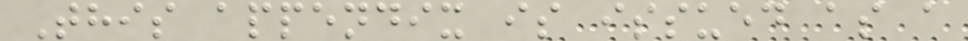This appendix is issued as a
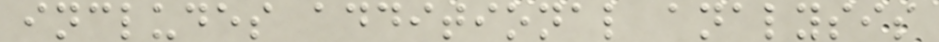includes additional analysis
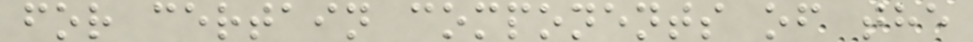for certain components of the
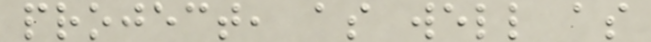project, as well as
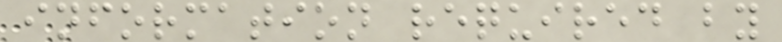information required by
